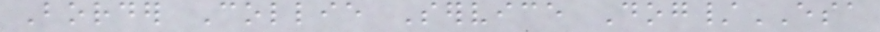Border Collie Service Dog/ESA
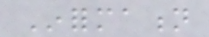Information
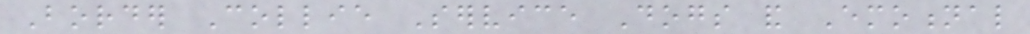Border Collie Service Dogs and Emotional
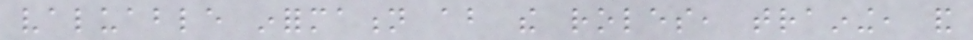valuable information about the roles, training, and
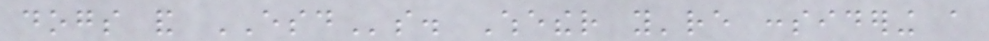dogs and ESDs. Whether you're considering a
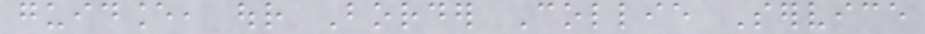guidance, our Border Collie Service
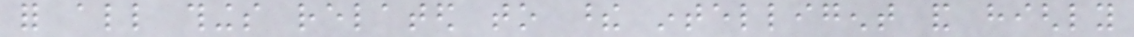for all things related to these intelligent and highly
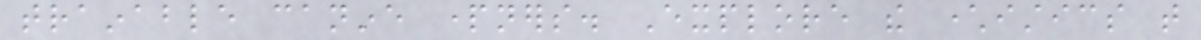trainable canine partners. Explore the characteristics that
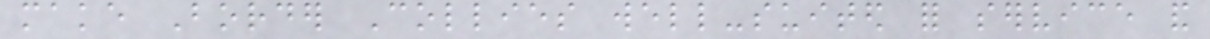make Border Collies well-suited for service and
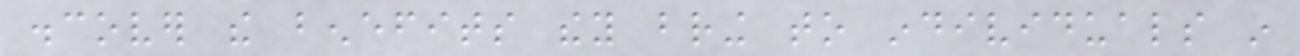discover the benefits they bring to individuals in
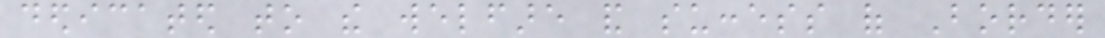dedicated to the welfare and success of Border
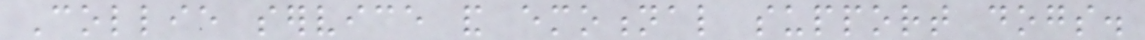Collie service and emotional support dogs.
